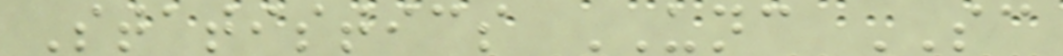Statistics UNC SC
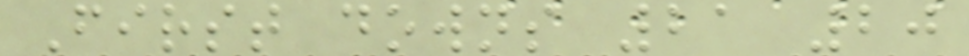First downs 21 20
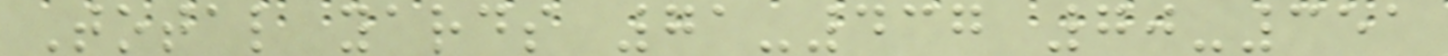Total yards 71-437 70-351
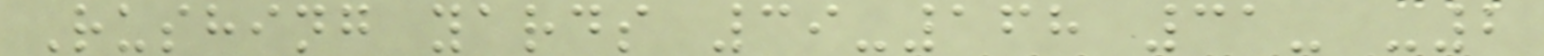Rushing yards 39-168 31- -2
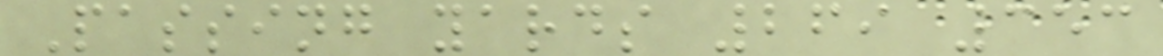Passing yards 269 353
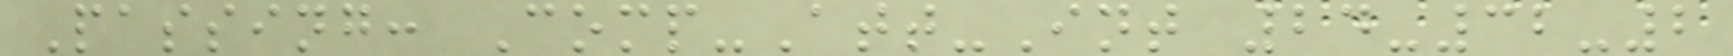Passing: Comp-Att-Int 24-32-2
